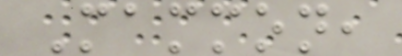Mammon,
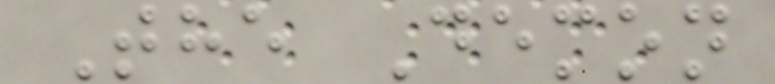The Demon
